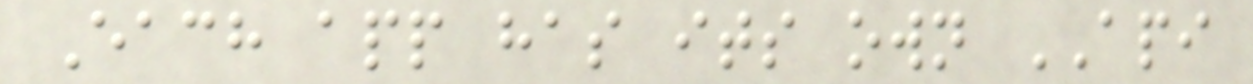Each app has its own API
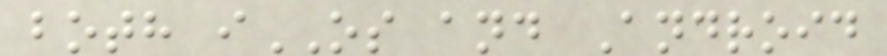both iOS and Android
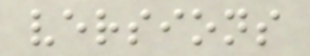versions
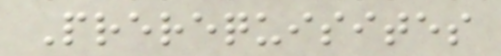Prerequisites
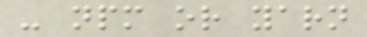- npm or yarn
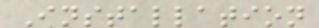Installation
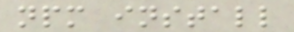npm install
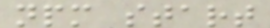npm start
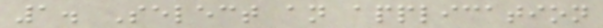1. Select an application
